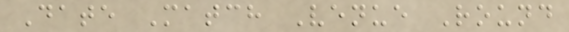Date Match Venue Round
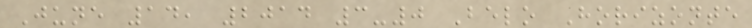June 14, 2014 3-0 Belo Horizonte
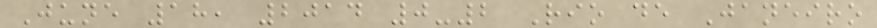June 18, 2014 0-2 Rio de Janeiro
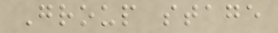Group stage
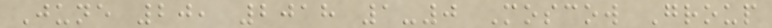June 20, 2018 1-0 Moscow Group
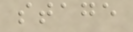stage
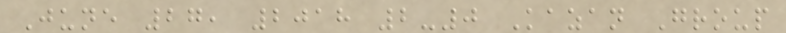June 27, 2018 2-0 Kazan Group
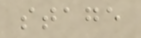stage
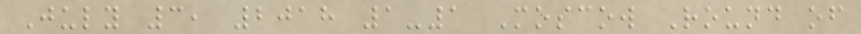July 3, 2018 1-1 Moscow Round of
